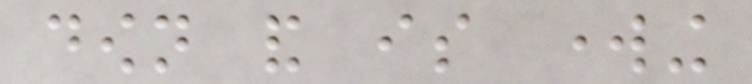down and is working
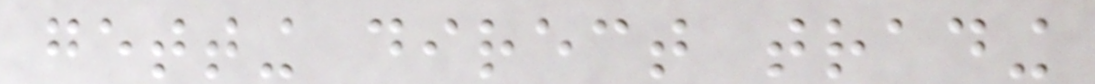getting direct trading
